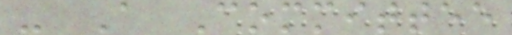- A Committee
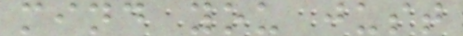mind you just
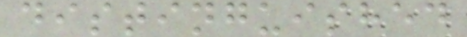distinguished
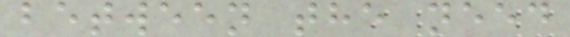between the need
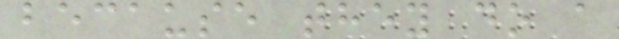because they do a
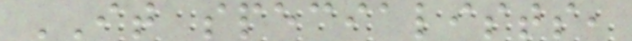IT specialists,
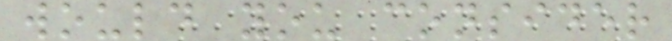would you consider
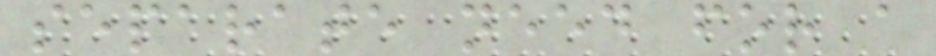separate need for a
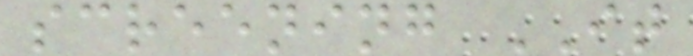screening IT
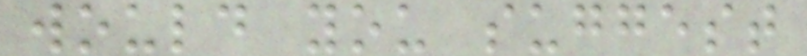would you suggest
